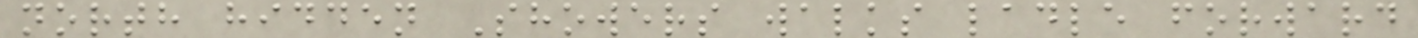north hidden Showers walks ladle forward
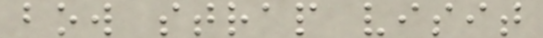bow strap visit
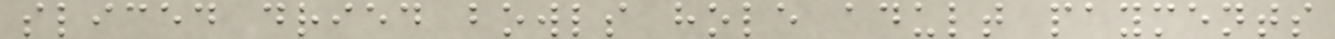sliced dried bowls hole adult payments
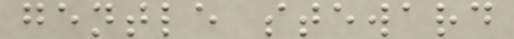gentle steward
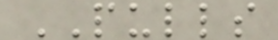PULLS
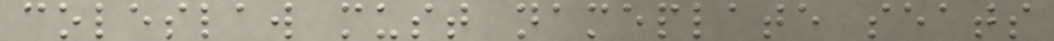coleslaw must nameplate seats
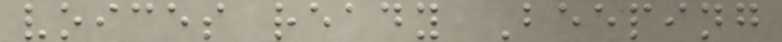voices ready Beeping
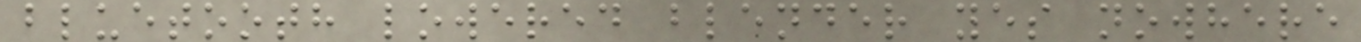bluetooth lowered blender yes nowhere
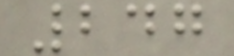247
